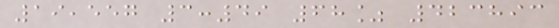19,557 3:49 68% 423893
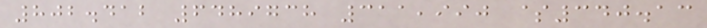802.412 6489738 311,990 $340.13
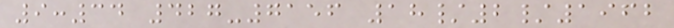9:34 427-7156 18/2/1962
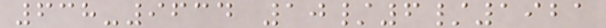638-9634 10/6/1921
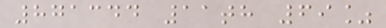871344 11th 69%
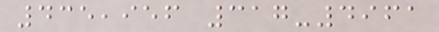435,956 317-4961
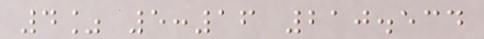4% 5:16 210.534
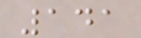141
